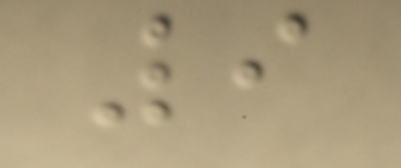9
